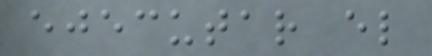ejecutar el
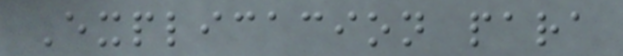Explicacion para
